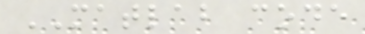MATLAB code
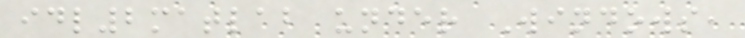idl2matlab under Windows,
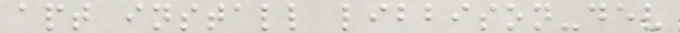apt install libbison-dev
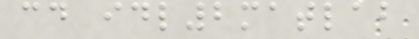cd idl2matlab
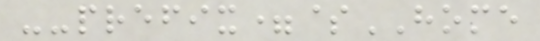--prefix=$HOME
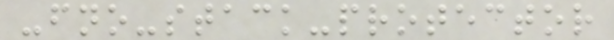-fno-stack-protector
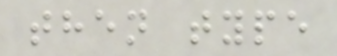then type
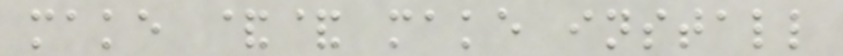make && make install
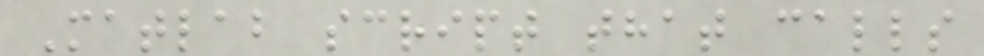Matlab script that calls
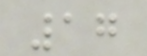17
